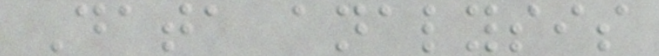Data analysis
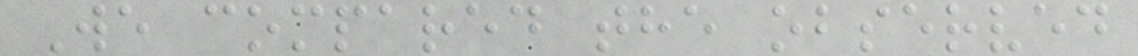We compared the observed
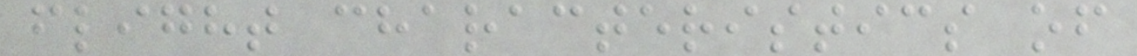flight characteristics of
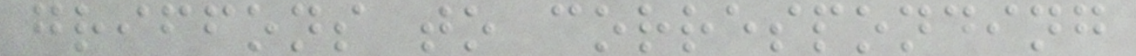griffons to corresponding
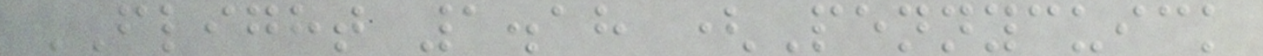FLIGHT 1.18 (Pennycuick
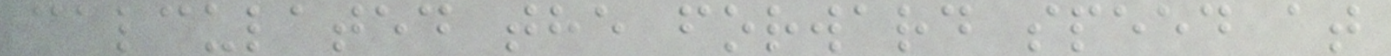calculated the forward speed at
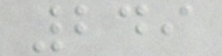249
